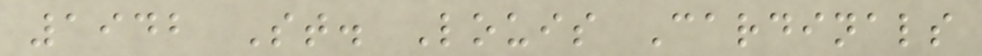1942 St. Louis Cardinals
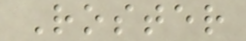Roster
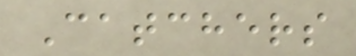Catchers
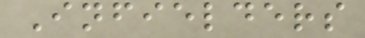Infielders
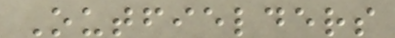Outfielders
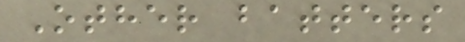Other batters
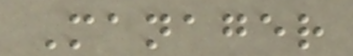Manager
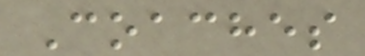Coaches
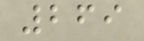269
